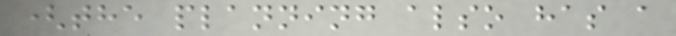(the planning also has a
